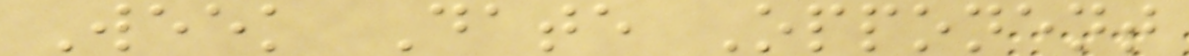Week Date Opponent
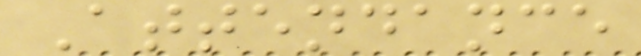Attendance
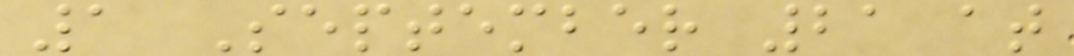1 September 21 at
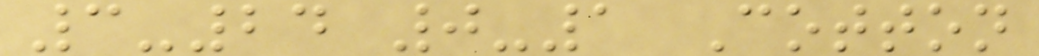3-24 0-1 Cotton
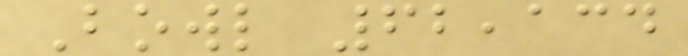Bowl 62,134
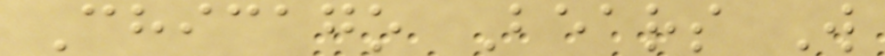Chicago Bears W
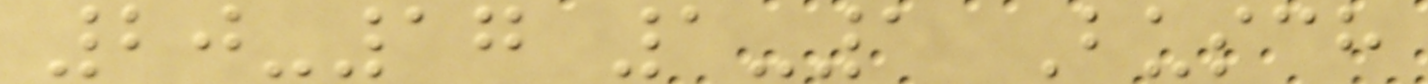20-17 1-1 Busch
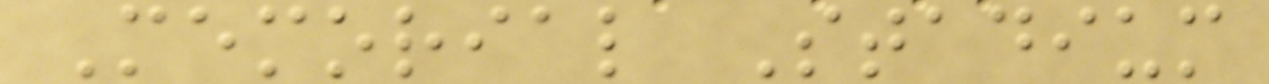Memorial Stadium
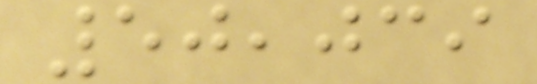50,039
